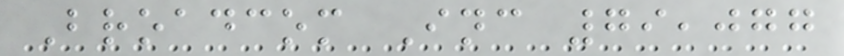Broadcom Inc 79,077
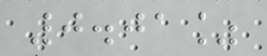0.01%
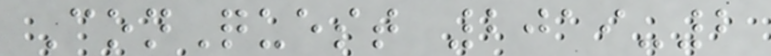ConQuest 2019-2
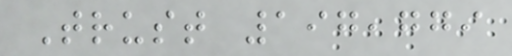Trust 197,779
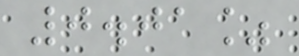0.01%
